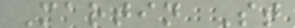Martin St
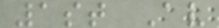1st Av
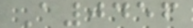A0456
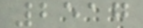2517
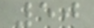50
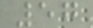57
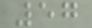57
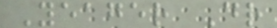Yeager Dr
